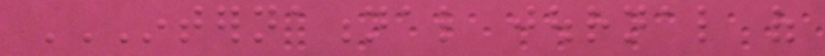INTERNATIONAL JOURNAL OF
